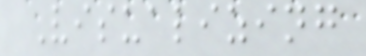Visualizing
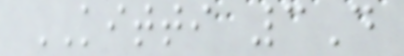KITTI 3D
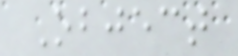Object
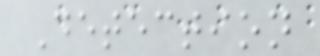Detection
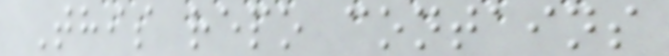This repo contains
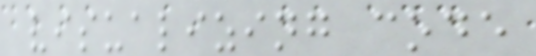visualizing code
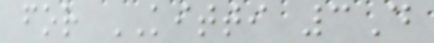for KITTI 3D
